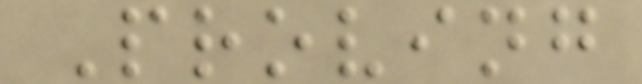Proving
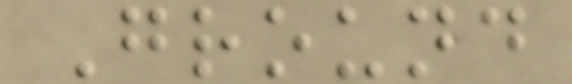Ground
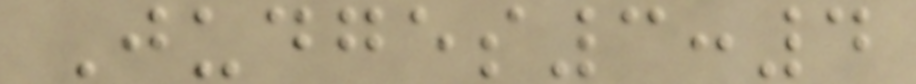Judges3:4
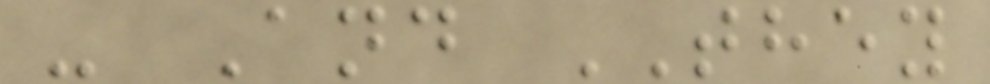- And THEY
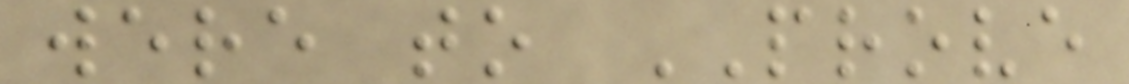were to PROVE
